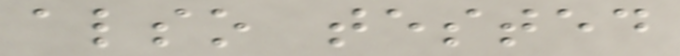also tested
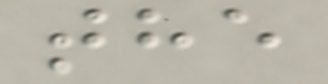the
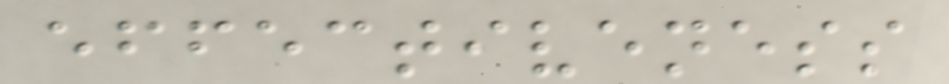effectiveness
